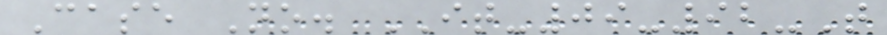Case No. IT-09-92-T
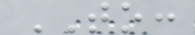TO:
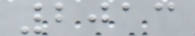2013
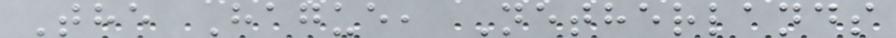The Hague, Netherlands
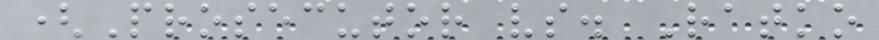(Prosecutor vs. Ratko
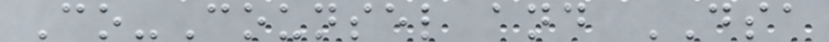Co-Counsel and DSA
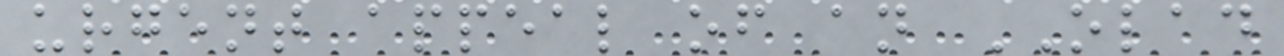urgent appeal of an OLAD
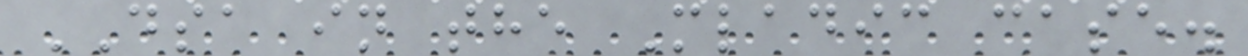DSA in the Mladic case.
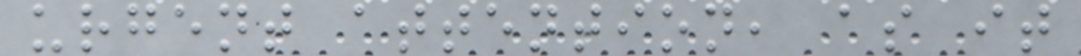urgent attention, as it
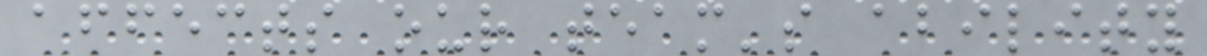affects our team's ability
